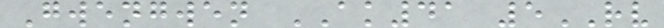Gwengwen AK41 5RV
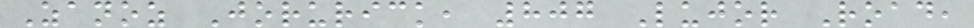Zanoz Jorurick, 807 Lujor Road,
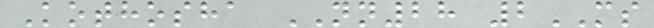Kothosha NN28 2MS
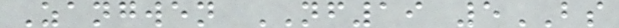Zangwen NF19 5BS
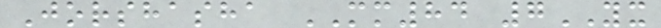Jorshasha MM84 7YX
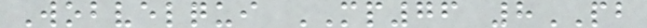Wobvelqui MP76 8PB
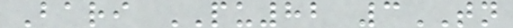Bari PU82 3TN
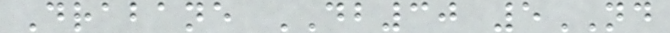Drabane DB30 5ND
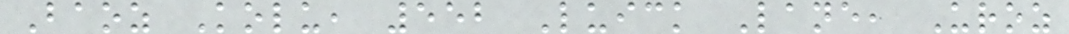Baoz Kolu, 552 Luick Lane, Uroz
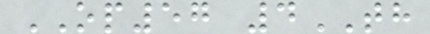OP57 4TH
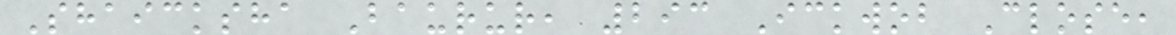Shaicksha Baurur, 293 Ickwob Close,
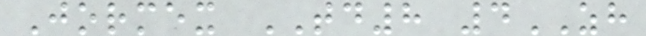Jormex TD8 4ZH
